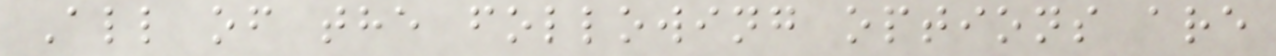All of the following options are
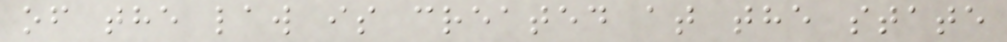of the law is created at the state
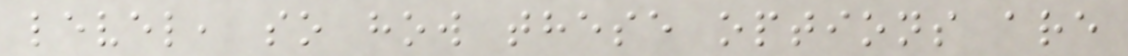level, so how these options are
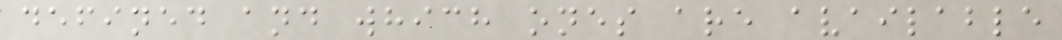defined and which ones are available
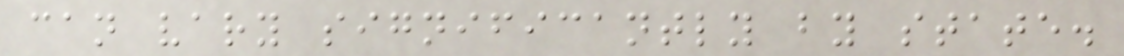can vary significantly by state.
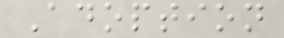Adoption
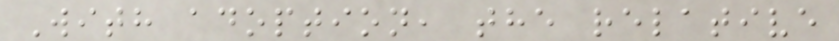With adoption, the relative
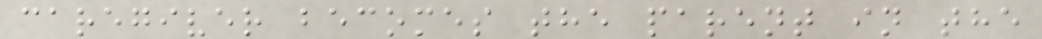caregiver becomes the parent in the
